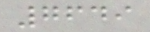7649
